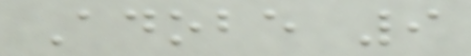Adobe 9
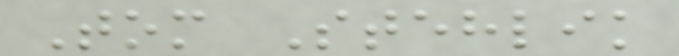Tom Stehlik
